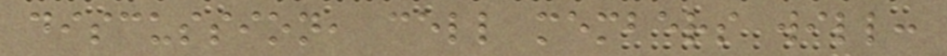discussion, cell members will:
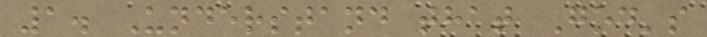1. Understand that God's
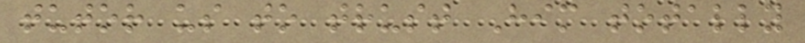tutor us to trust Him totally
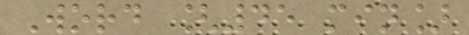Word [45 min]
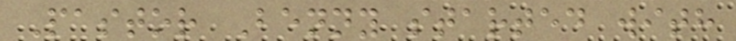Pastor Benny started with
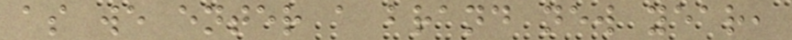as we enter a brand new year,
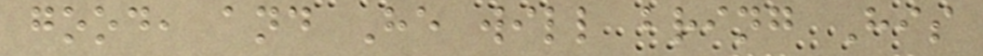good, and He will bring His
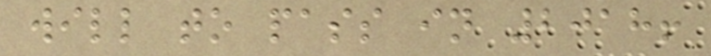will to pass in 2018!
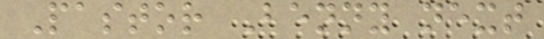Pastor Benny next
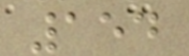154
